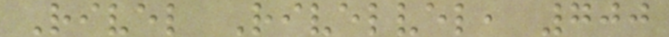Rivel Rivelvel, 700
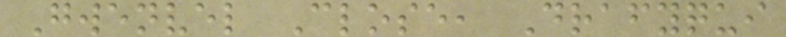Gwenvel Close, Drafyqui
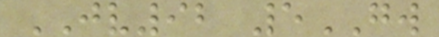JV92 5GW
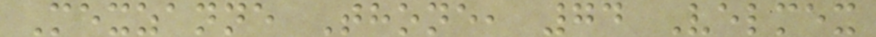Mexzanne Thone, 74 Velmex
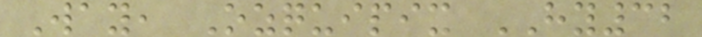Way, Ozquipix HY32
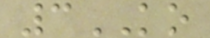3KO
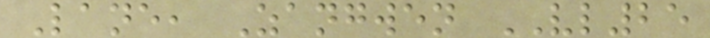Lane, Zangwen VL25
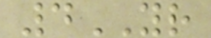4YR
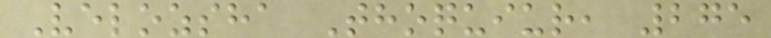Velozsha Thoquiur, 275
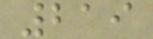219
